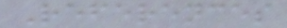References
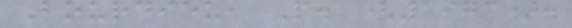Bourdieu, P. (1973).
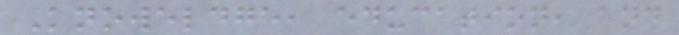Knoweldge, education, and
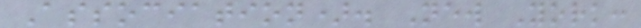Association). New York:
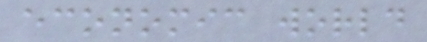economic world
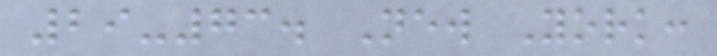29-73. New York:
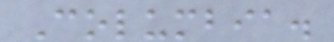Columbia.
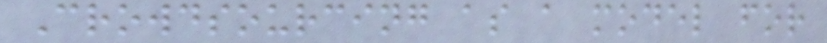Crowdsourcing as a model for
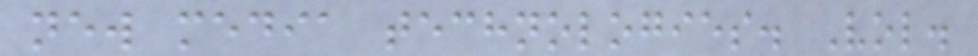new media technologies. Vol.
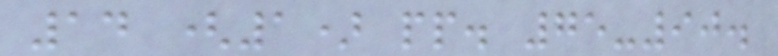14 (1) pp. 75-90.
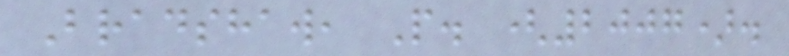Bradshaw, P. (2007).
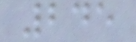245
